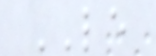LE
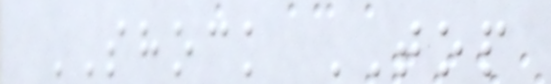SHOCK TOP
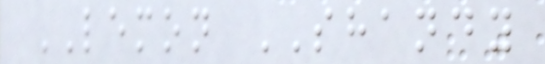LEMON SHANDY
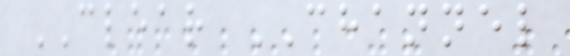CLEAR CHANNEL
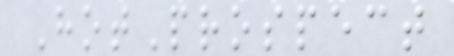HotProspect
